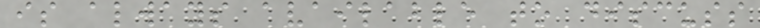is always available to discuss
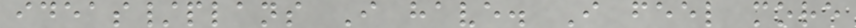ideas/plans I have. I feel more
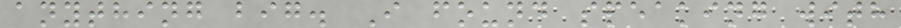anything big. I found speaking with
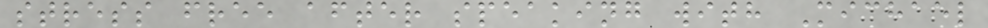stress free after speaking with Michael
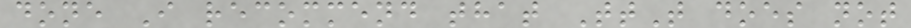done I recommend that TtT does not
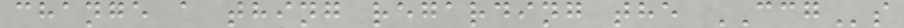change a thing regarding the CCGs
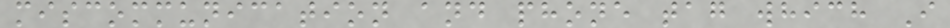miscommunication and phone tag which I
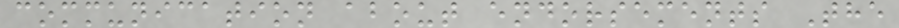communication about endorsements The
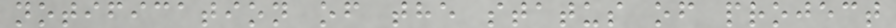notification of the status of project
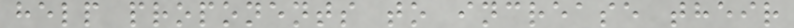help proponents to increase their
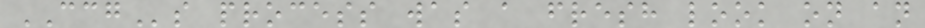CCGs process was a fresh look on an
